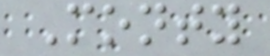Monty
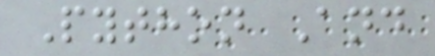Python And
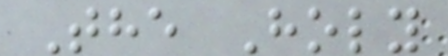The Holy
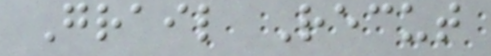Grail Recut
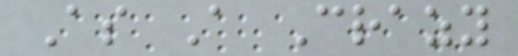As A Crazy
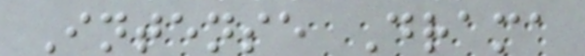Intense Drama
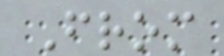From
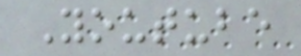Youtube
